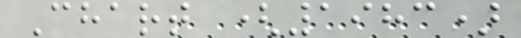Chart (1983)
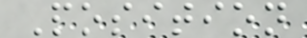Position
